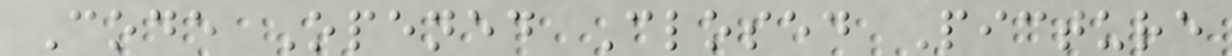Code Opened Closed Picture
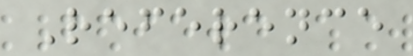Reference
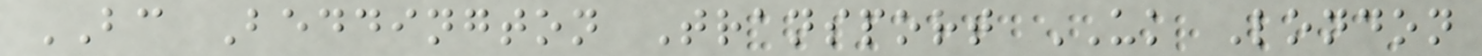BC Beddington Transport UK London
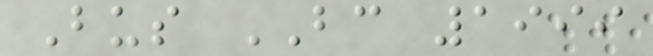Bus BC 1999
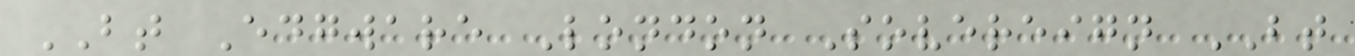BT Edgware London Sovereign BT
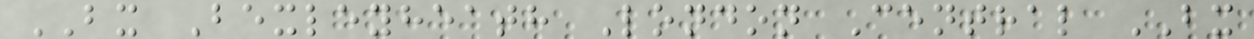BX Bexleyheath London Central BX
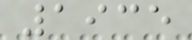1935
